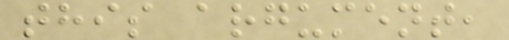this argument,
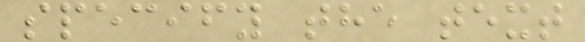specify the text
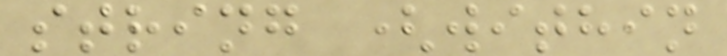string (within
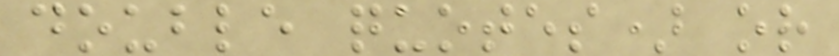double quotes) or
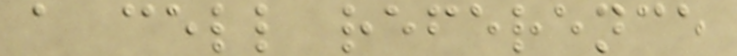a cell reference
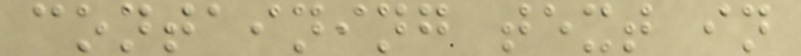containing text in
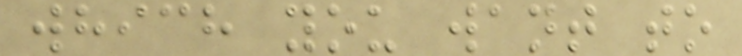which you want to
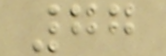77
